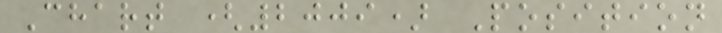Chart (2009) Position
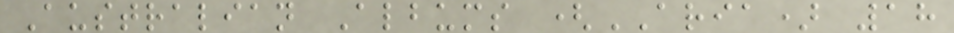Australian Albums (ARIA) 18
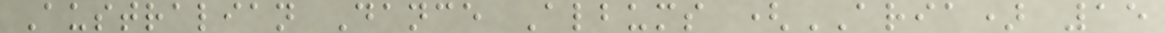Australian Dance Albums (ARIA) 15
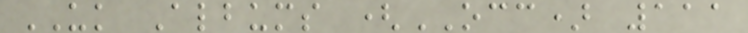UK Albums (OCC) 111
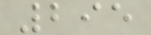295
